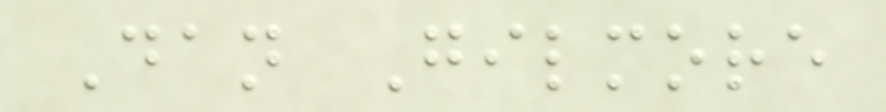Dan Gilmore
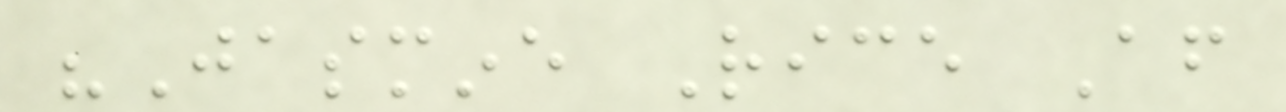"Jasmine Rice After
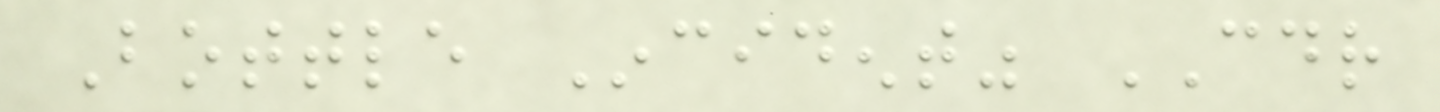Bottle Incident" CDR
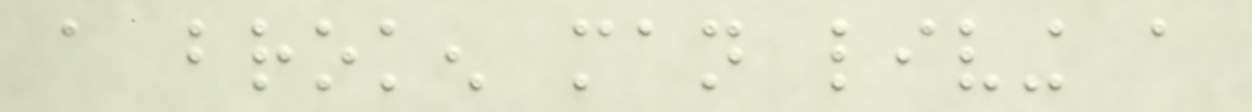a broken man living a
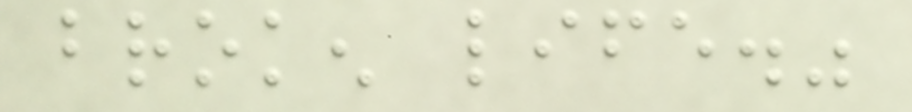broken life."
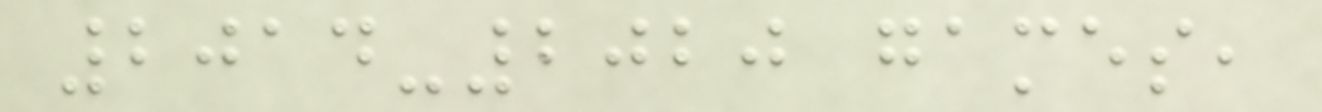2014-2020 games,
